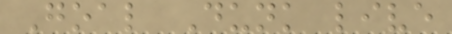Goal Dunk live
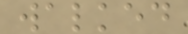walked
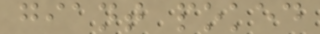giant poked
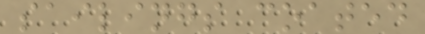sailings coated
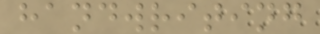handwriting
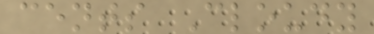cents Cloudy
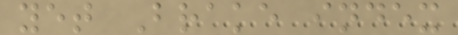yet Brake index
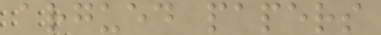argued papers
